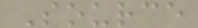Source
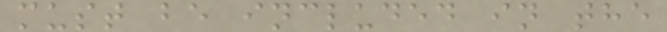must be included in the
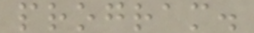program.
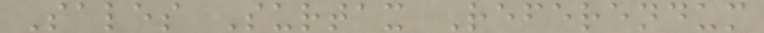Sales Surtax Referendum
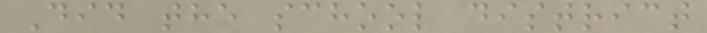Did the school district
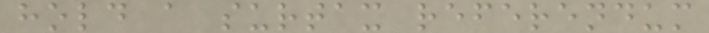hold a surtax referendum
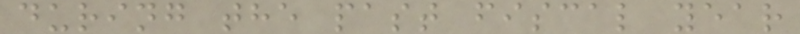during the past fiscal year
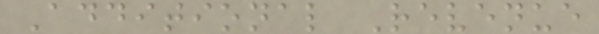Additional Revenue
